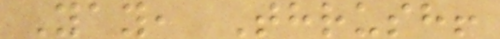Yay, Thrush!
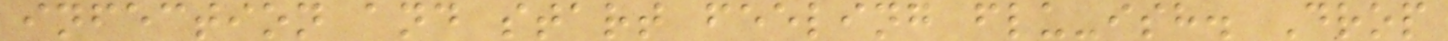infection and start feeling flu-ish. Drop
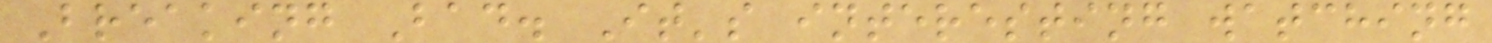Breaking Bad. It's interesting watching
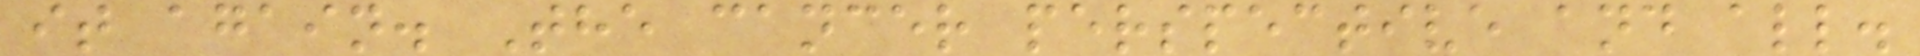it again. The cancer perspective and all.
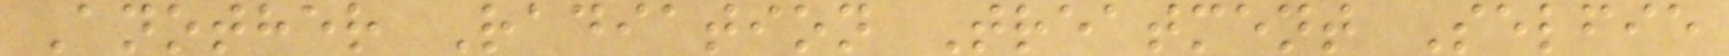Another Radiation Treatment Selfie
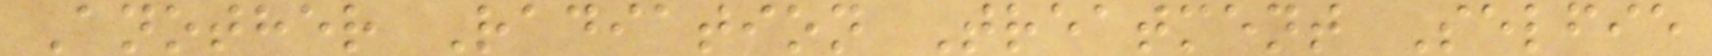Another Radiation Treatment Selfie
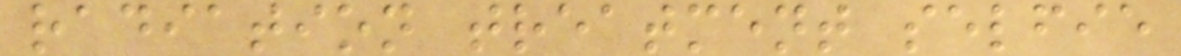radiation treatment selfie
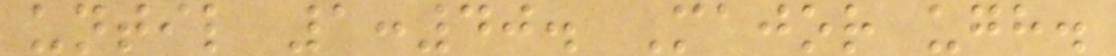until 1:40. Major ugh.
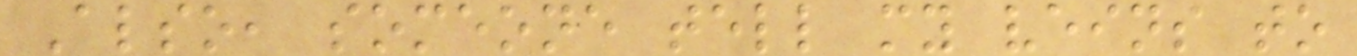Also, someone tell my veins to
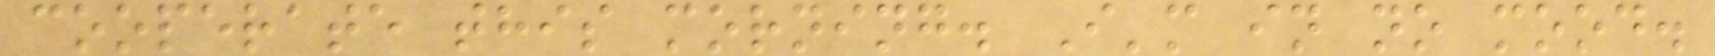cooperate this morning. I'm in no mood.
